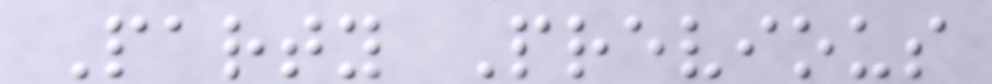Party Previous
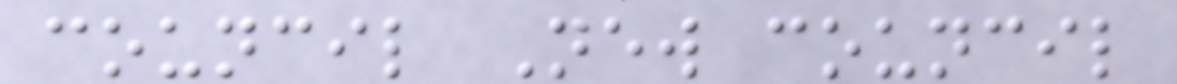council New council
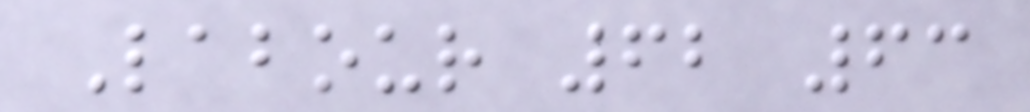Labour 62 63
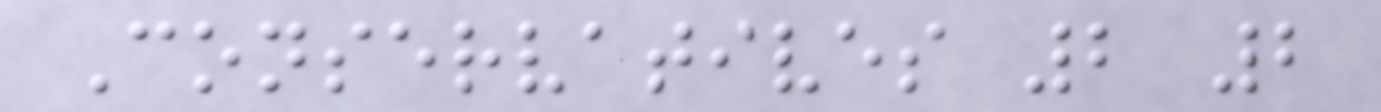Conservatives 2 2
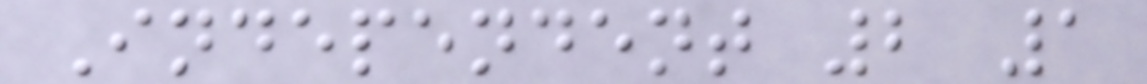Independent 2 1
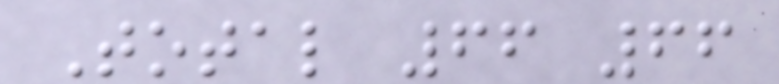Total 66 66
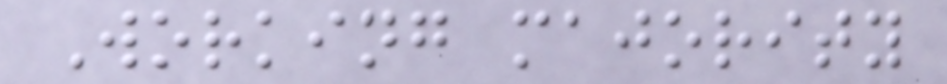Working majority
